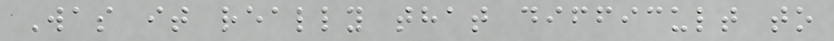Was it really that difficult to
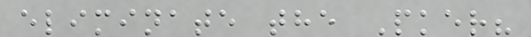eliminate the Pker?
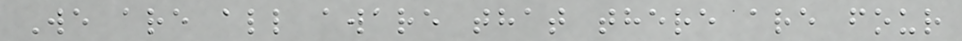We are all aware that there are four
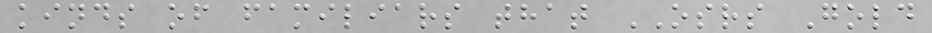kinds of familiars that OSRS Gold
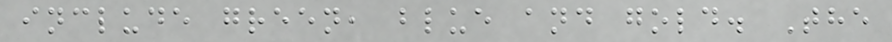include green, blue and gold. The
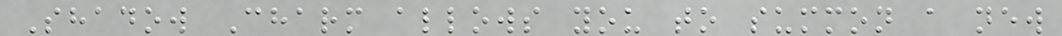Shadow Charm allows you to summon a new
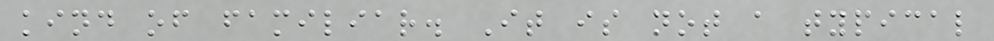kind of familiar. It is not a typical
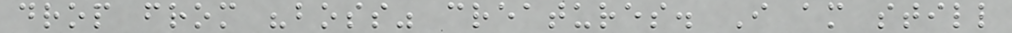drop from "boss" creatures. I am still
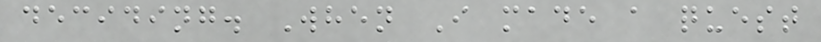deciding. When I made a quest
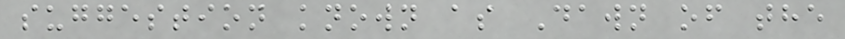suggestion known as Dawn of the
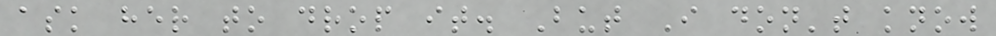ask her to drop it. But I don't know
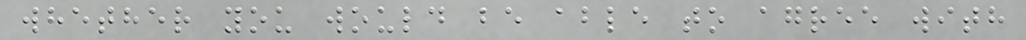whether you would be able to agree with
